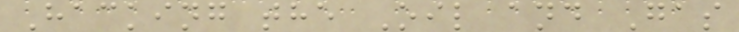Hacking the Oil and Gas
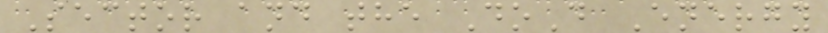Sector and the DoD Energy
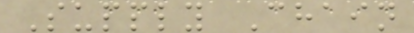Supply Chain
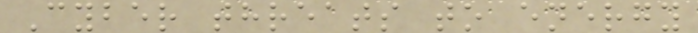Cyber threats to energy
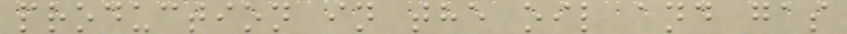production in the oil and gas
